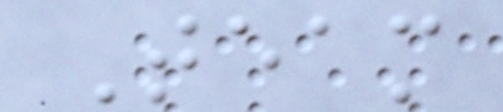Team
